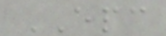EPC
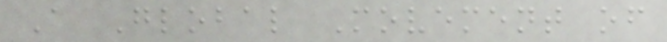A Global Movement of
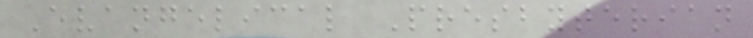Evangelical Presbyterian
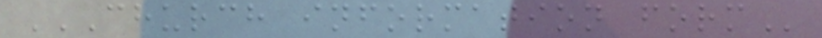CHURCH INFORMATION FORM
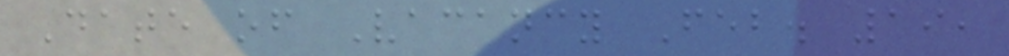Date of Vacancy Feb. 19,
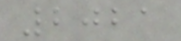2021
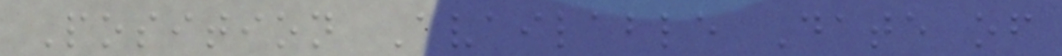Position Available Date of
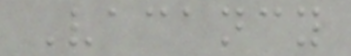Vacancy
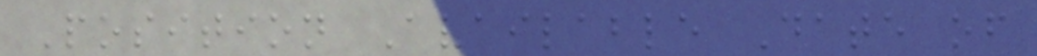Position Available Date of
